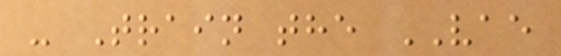- Train the VAE
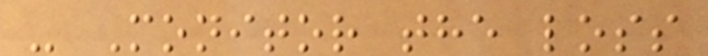- Monitor the loss
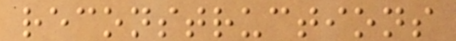reconstructions
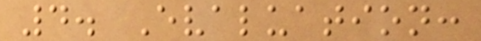4. Evaluation:
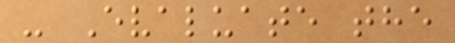- Evaluate the
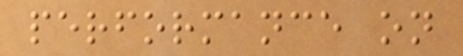performance on
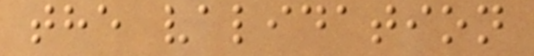the validation
